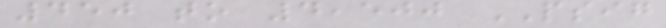450 to 4,500 PSIG
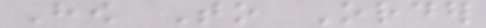How To Order
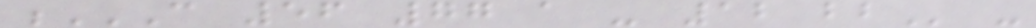C 56 77 A - 12 BB -
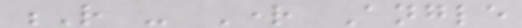R - Right Angle
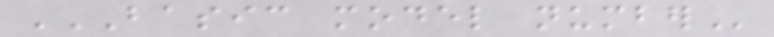BASIC MODEL NUMBER
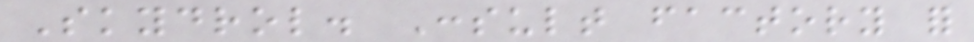Skydrol. Consult factory for
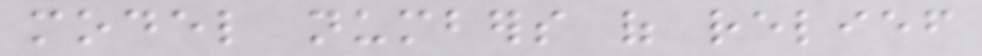model numbers of relief
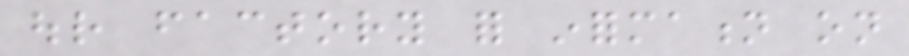our factory for information on
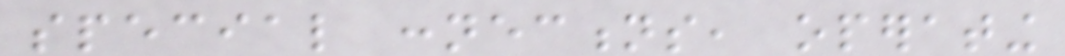special connections, operating
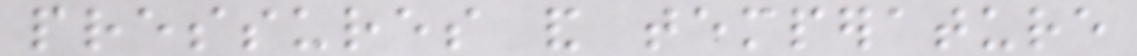pressures and temperature
